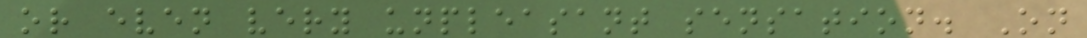or even very unpleasant sensation. On
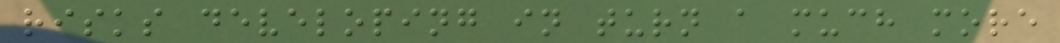risks developing in turn a much more
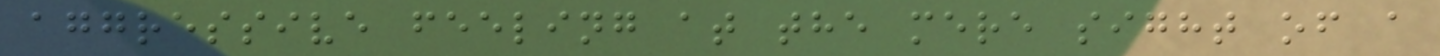aggressive feeling at the mere sight of a
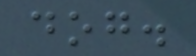dog.
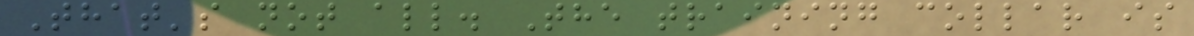That's not all. The training collar is
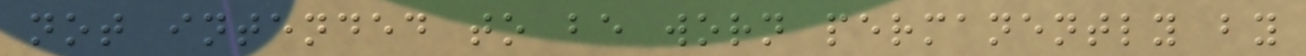not intended to be worn permanently by
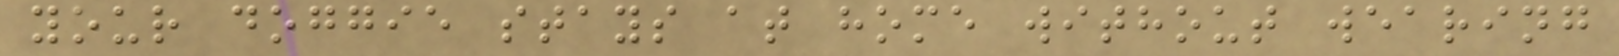your doggie stays at home without wearing
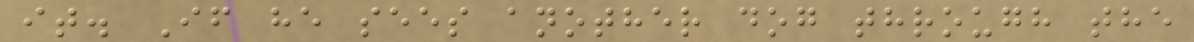it. If he sees another dog through the
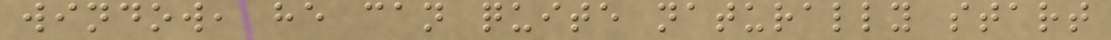window, he can quite naturally start
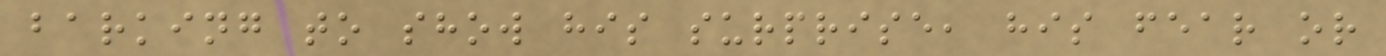barking to show his surprise, his fear or
